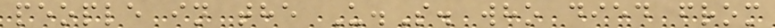people in the U.S. who died from
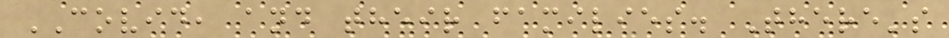COVID, and their families. There's
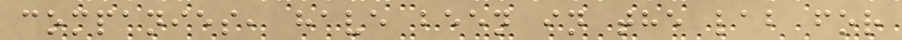companies, have been in the lab for
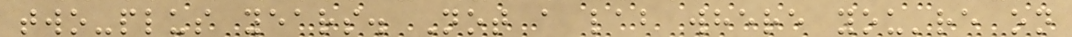two-plus years. Not a lab where you're on
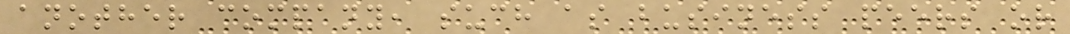another company, such as business peers or
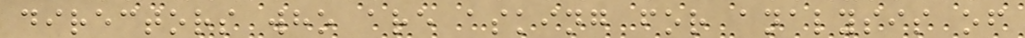directors who are asking for analysis of
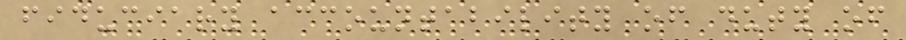fiduciary accountability of duty of
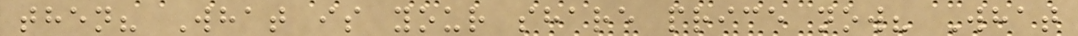then? What is your share price now? What
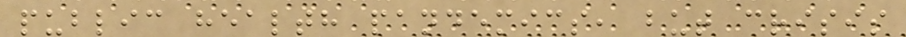public health pandemics, but crisis
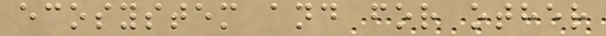ecosystem and for other
